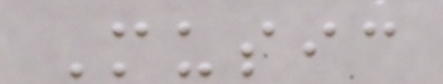Music
